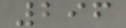296
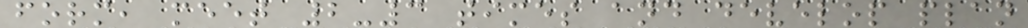form, meet 2-3 times and develop plan
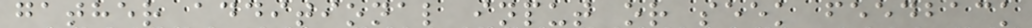gather additional input or seek feedback
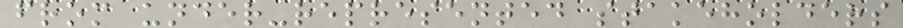from under-represented stakeholders
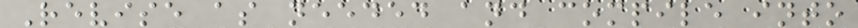Revise as needed and compile into
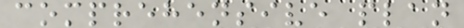comprehensive plan
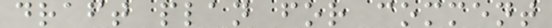draft plan for comment
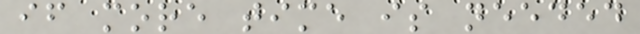if more time is needed
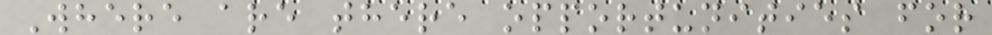Where are there opportunities for
